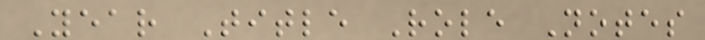Year Title Role Notes
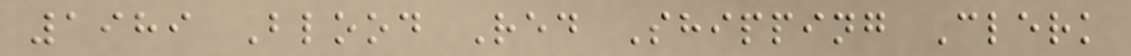1989 Blood Red Shipping Clerk
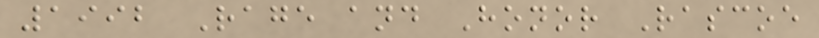1992 Rage and Honor Rascoe
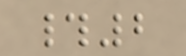#2
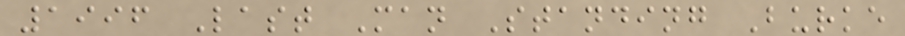1996 Last Man Standing Burke
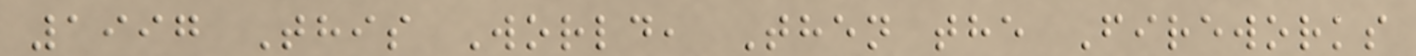1997 This World, Then the Fireworks
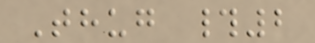Thug #2
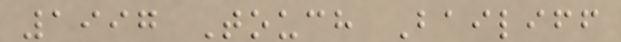1997 Touch Bailiff
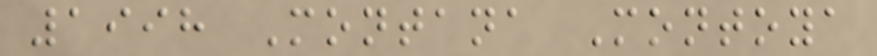1998 Montana Montoya
